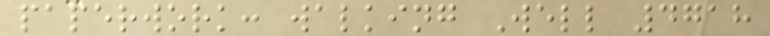paperwork: walking Well 4718
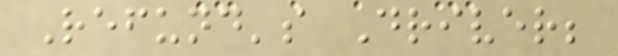Refund's Driver;
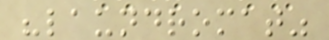"laundromat"
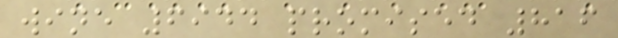wine 6944 promised 816
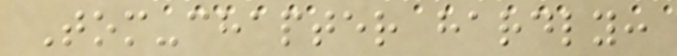Tom-chapter hardly:
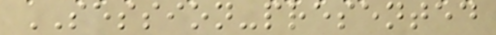SESSION-presented
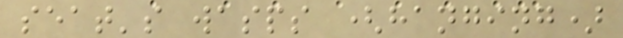seat's wasps (hanging)
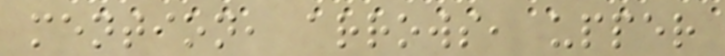mention, arrows, upper
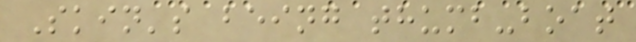Skin's being thumb-boat
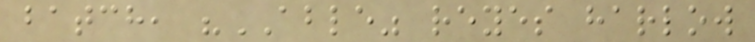batch, "ABLE" reyes harlow
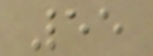55
